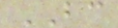BC
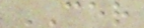CER
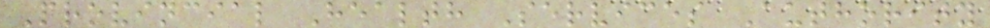Provincial Health Services Authority
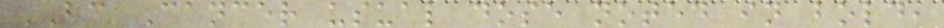BC Cancer usual dose noted in bold,
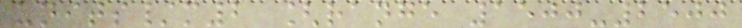units/m2 [range 1500-2500
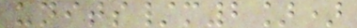units/m2])
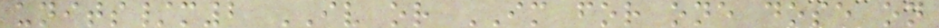units/m2 IV or IM for one dose on
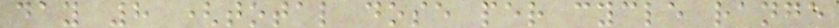day 8 (total dose per cycle range
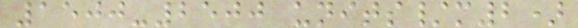1500-2500 units/m2)
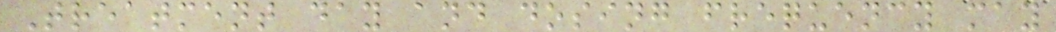Treatment day and dosing frequency may
